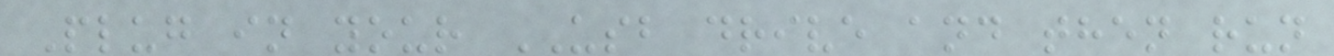Plug in your USB drive and then run
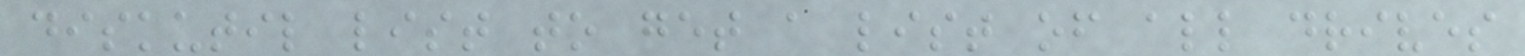diskutil list to get a list of all drives
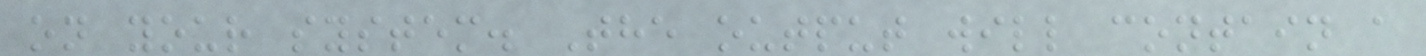on your system. The output will contain a
